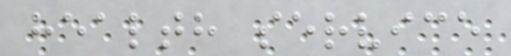health service
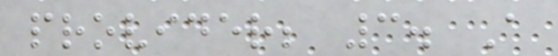provider; 3. A
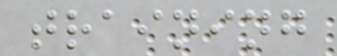training
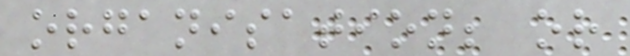organisation; or
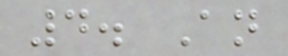4. An
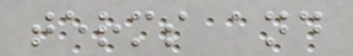terms and
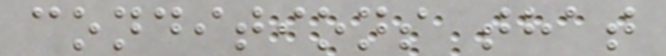conditions that
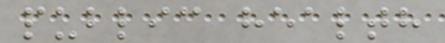public health
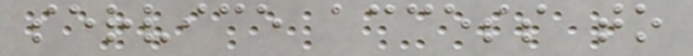service access to
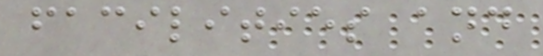facilities and
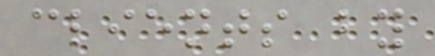clients by
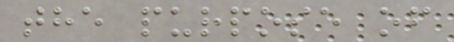the purpose of
